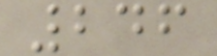246
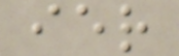ier
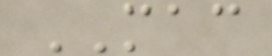MAC
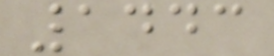1443
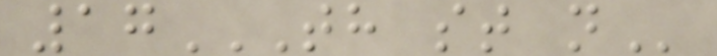17TH ST N
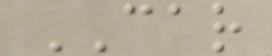CAR
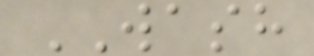WASH
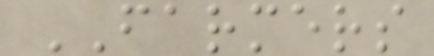FARMERS
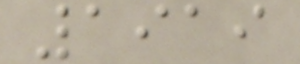1919
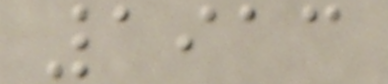1913
